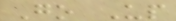Go Up
